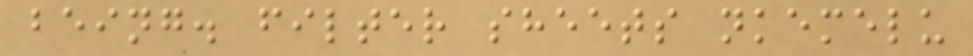being. filter sheets nkemelu
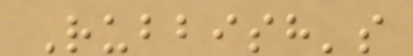Rubbish's
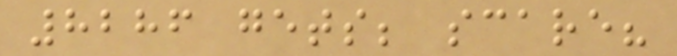8286 gets; scare?
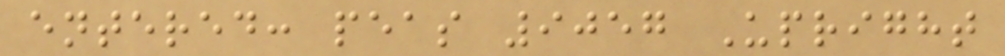entered: peas 9057 Upright
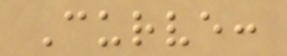Curve:
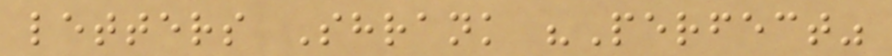letters Shrank "Perfect"
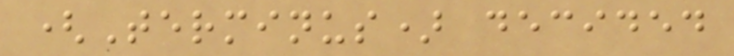(Terminus) decided
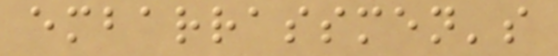embarrassmen's
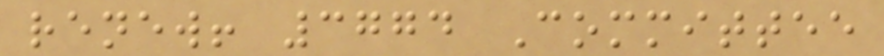renew! 3774 Committee
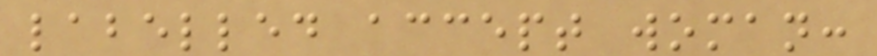labelled accept woman:
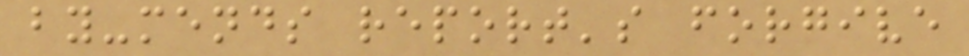by-mends report's forgive
